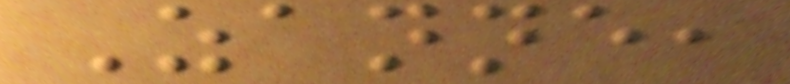Zanne,
